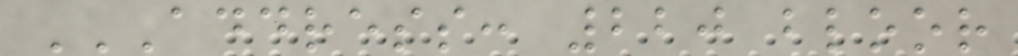ADDRESS: 220 BLOOR
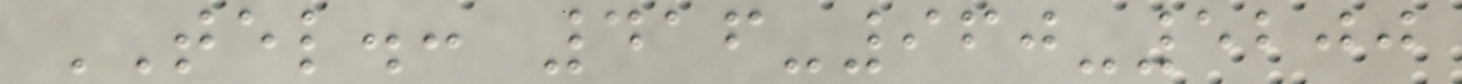TEL.: 416-960-5200
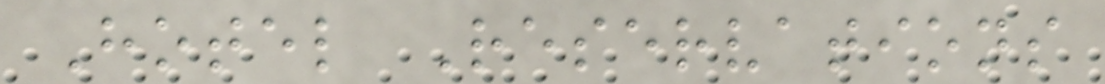Hotel Reservations
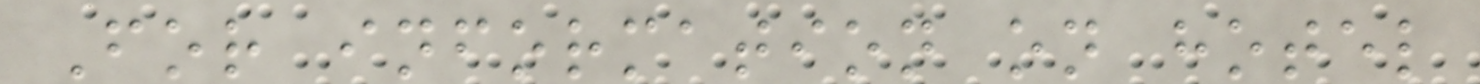For information on hotel
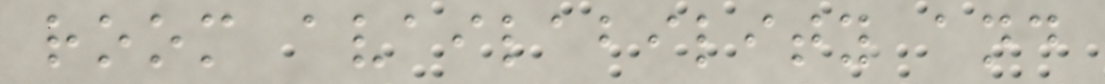room availability and
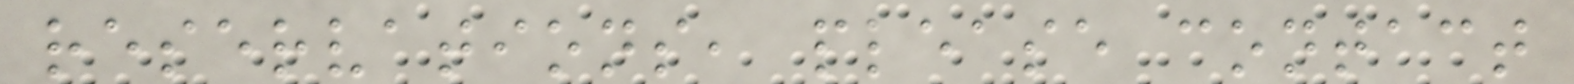reservations, please contact
